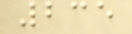235
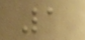1
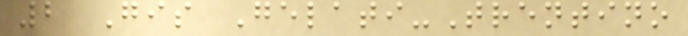2 Gis Gelati-Trentino
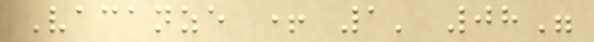Vacanze + 1' 08"
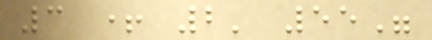3 + 2' 55"
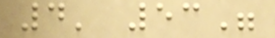4' 53"
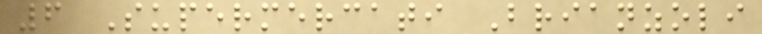6 Supermercati Brianzoli
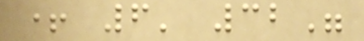+ 6' 32"
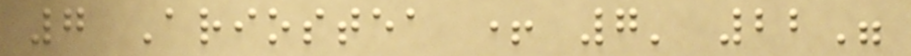7 Ariostea + 7' 22"
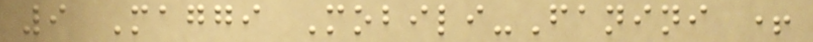9 Maggi Mobili-Fanini +
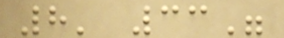8' 33"
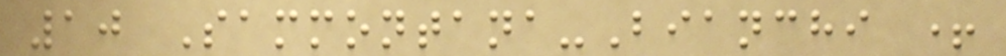10 Sammontana-Bianchi +
